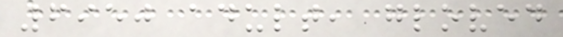6950 adult, gloved
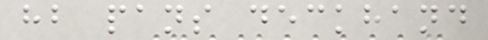hb pans deckhand
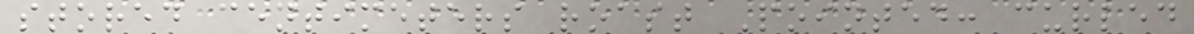stored centimeters roast Pointed: curled
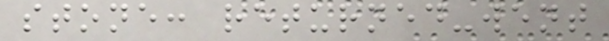stone: returned-went
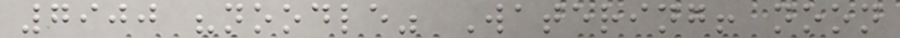7900 "noodle" Watering! noon
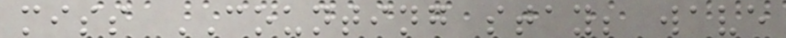miss COUNTING stay; wave
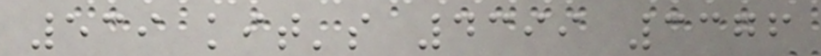539 kit's 4399 3376
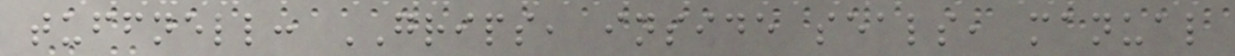tuffnell: GRIPS, inside seals, manual
